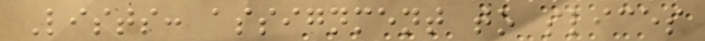Lists: assignment to slices
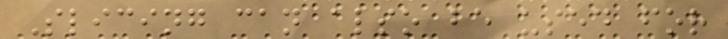Slicing can also be used for
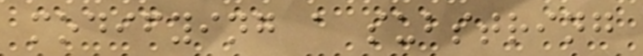modifying a substring
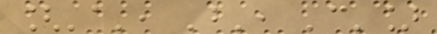['a', 'b', 'c']
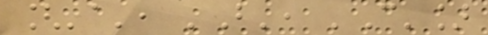['a', 'B', 'C']
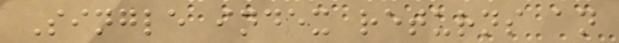Single index returns an
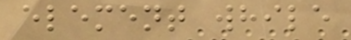element while
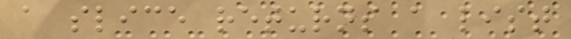a slice returns a list
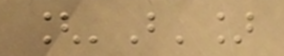['B']
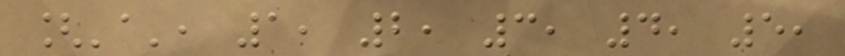['a', 1, 2, 3, 4, 5,
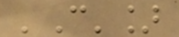'C']
